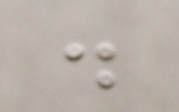.
